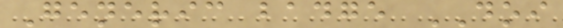Generic badge DOI
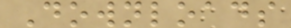Downloads
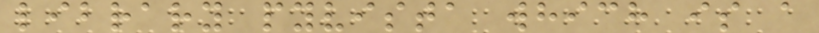library pyvista which is a
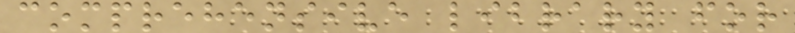comprehensive library for
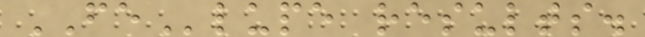FElupe results.
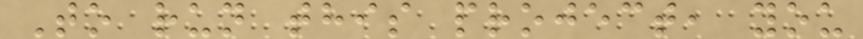To run this project, you
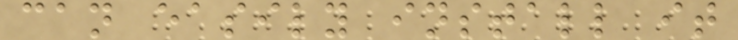can easily install it
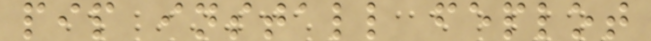pip install feplot
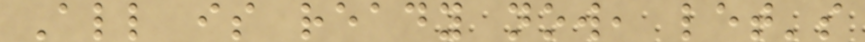All is ready now, let's
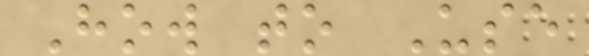How to Use
